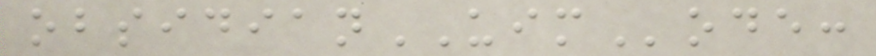obsidianUIMode:
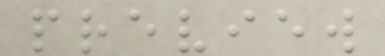preview
